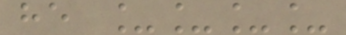he ____
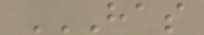HAS
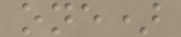one)
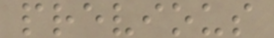previous
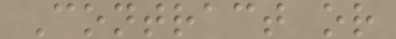Contract or
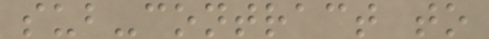sub-contract to
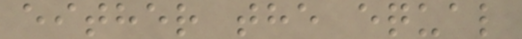either the equal
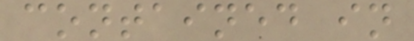contained in
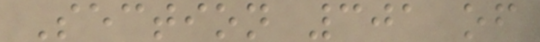Section 301 of
